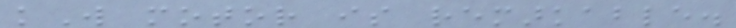kW motor is remarkable.
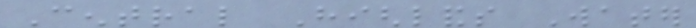Central Highlands Water
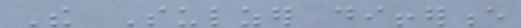The Sulzer difference
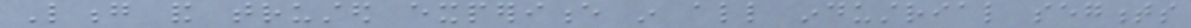Long and trusted experience in all industrial segments
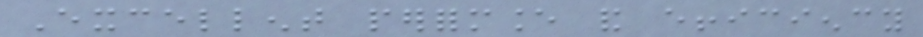Excellent performance and efficiency
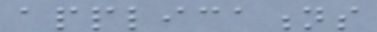applications
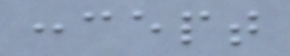concept
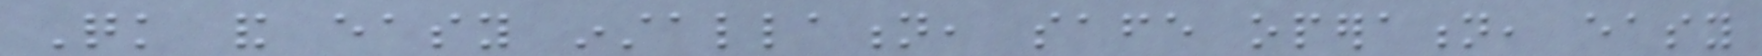Quick and easy installation, safe operation, easy
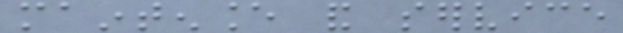maintenance and service
